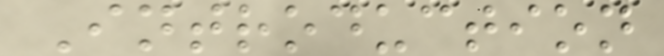Introduction
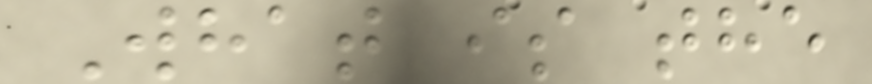What is the
